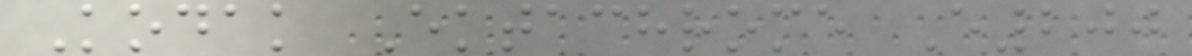Kodak Ektachrome E200
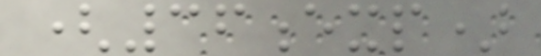(36exp)
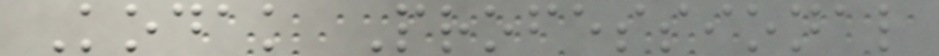Kodak Professional
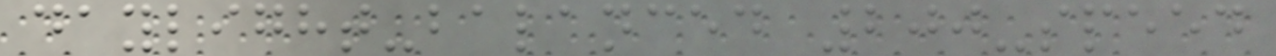daylight-balanced 200-speed
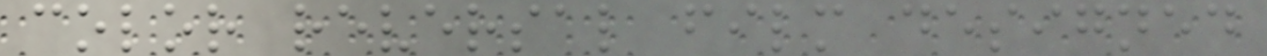color reversal film designed
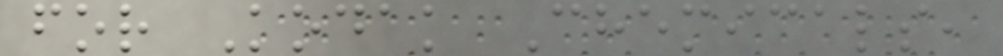for Kodak Chemicals,
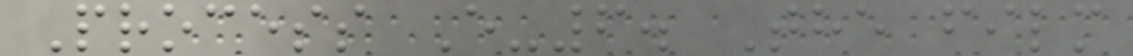Process E-6. The film
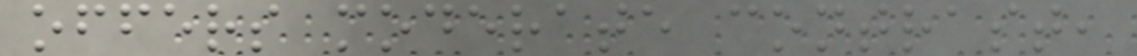offers moderate contrast,
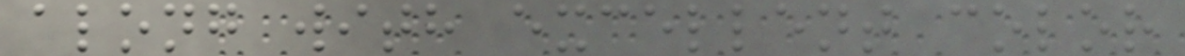along with excellent color
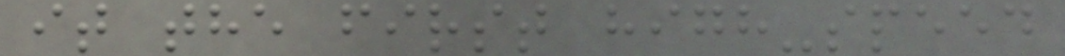it the first high-speed
